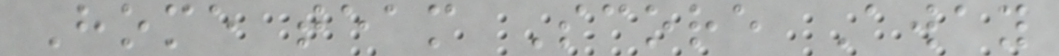Home team Score Away
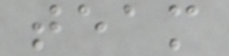team
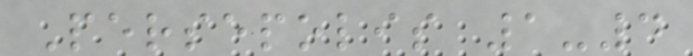Persepolis 1-4
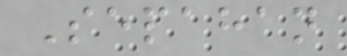Sepahan
